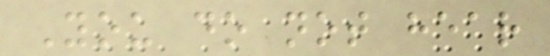You do not hear
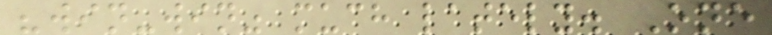"win-win" much lately. One
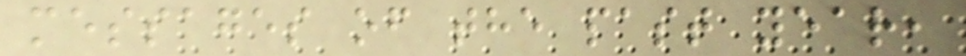messages of the past year,
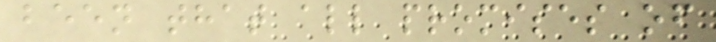been that all promises of
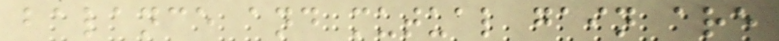balance and mutual gain are
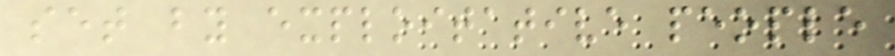set by exploitative people
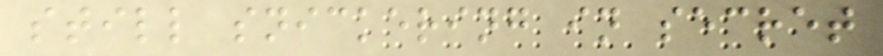still snickering in secret
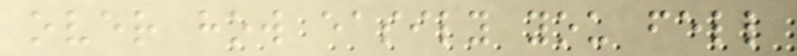over how easily you fell
